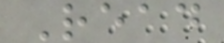Read
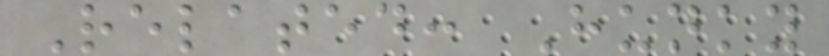Related: Hunky
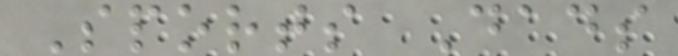Sports Dads
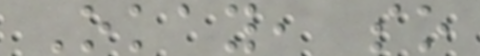Okay, so
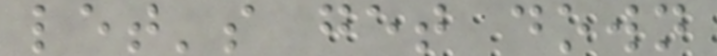let's get down
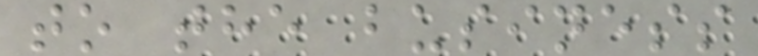to the business
